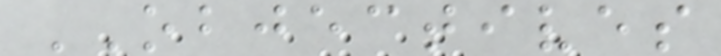OBJECTIVES
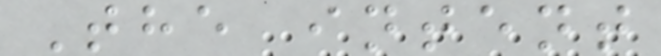The intent
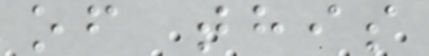of this
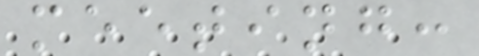meeting:
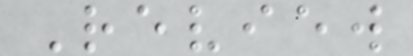Review
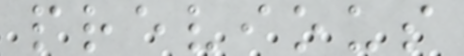previous
